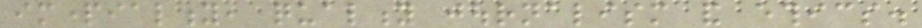impartiality, quality journalism and ethics.
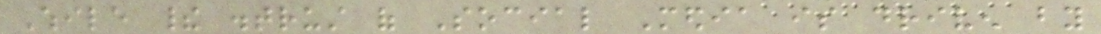While their distrust of Social Media is driven by
